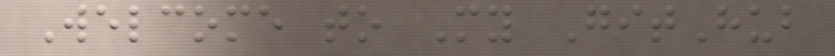Welcome to My GitHub
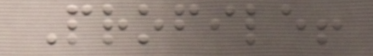Profile!
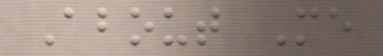About Me
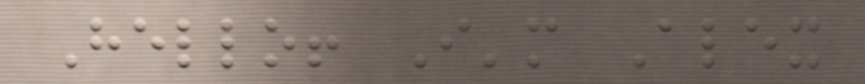Hello! I'm Alex
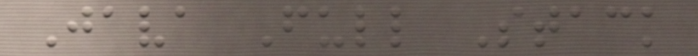Java Full Stack
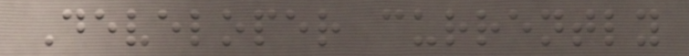Developer currently
